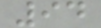94
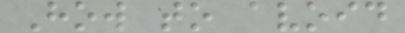How to avoid
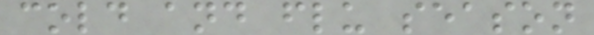cold and flu season
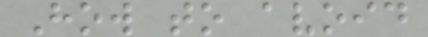How to avoid
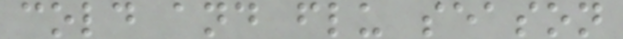cold and flu season
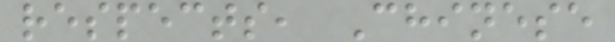respects, Chinese
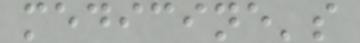medicine's
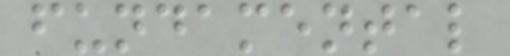fundamental
